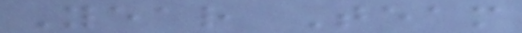Year Team
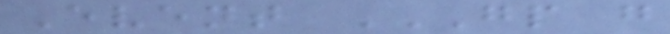Event GP G
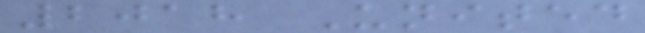2018 United
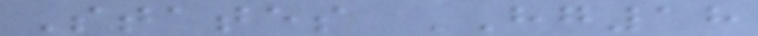States HG18
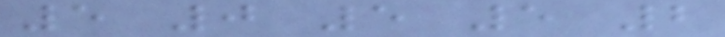5 0 5 5 2
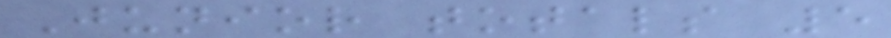Junior totals 5
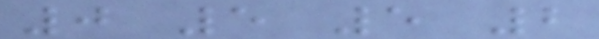0 5 5 2
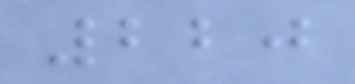220
